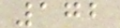172
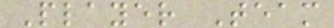Player Team
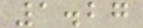1.27
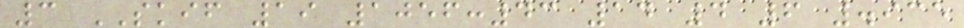3 SKIF 19 1056:43 14 4 6 .935
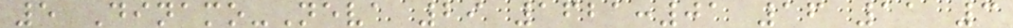5 Dinamo-Neva 29 1621:01 16 11 3
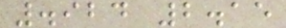.924 2.15
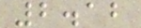2.12
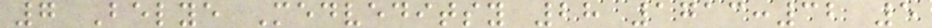7 Belye Medveditsy 28 1713:32 5
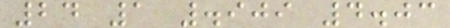24 1 .909 4.03
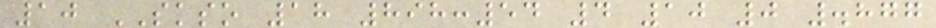10 SKSO 18 898:54 4 10 0 .877
